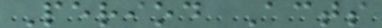Period Acts
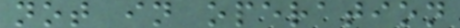not in operation
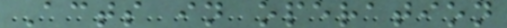Acts in operation
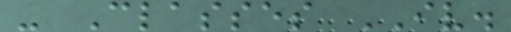- Classes IV.
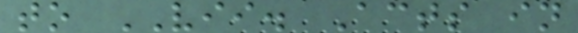to VII. Acts in
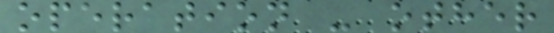operation - other
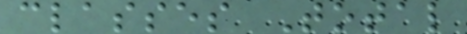classes Total
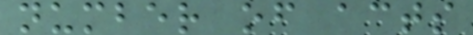number of acts
